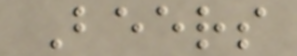Beers
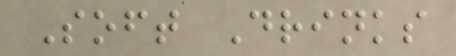Soft Drinks
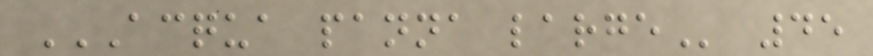ACQUA PANNA LARGE 45
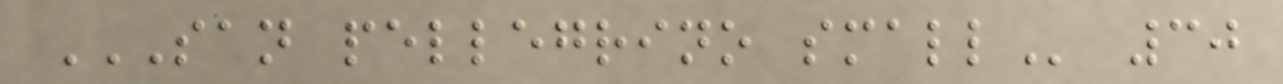SAN PELLEGRINO SMALL 30
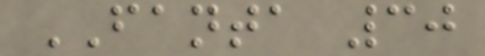FANTA 30
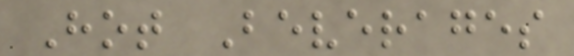Hot Beverages
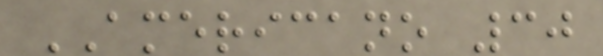AMERICANO 30
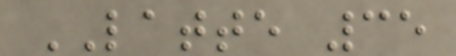LATTE 35
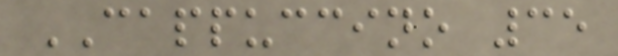CAPPUCCINO 35
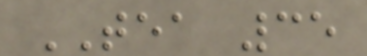TEA 35
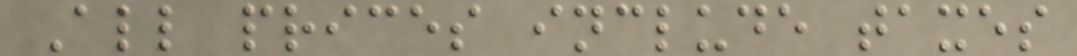All prices include taxes
